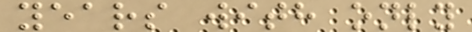years with only
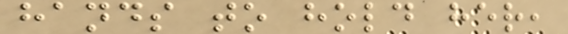hands to hold her,
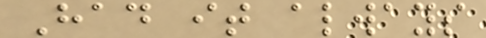Had it always
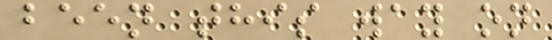been this way on
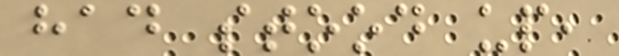had stood up,
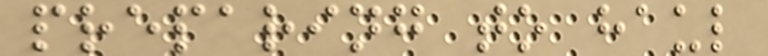preparing to haul
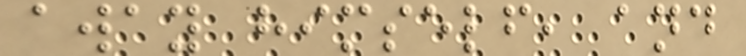away himself, and
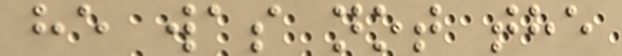he was not the
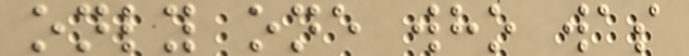only one who was
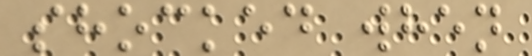shocked when
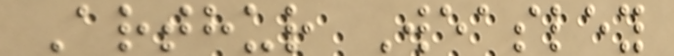Arthur Weasley
